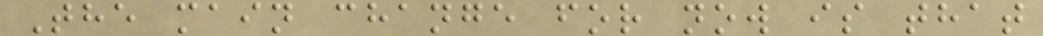The main change for now is that
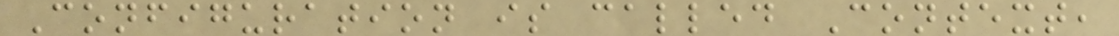Configuration is called Context,
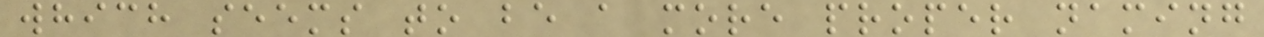which seems to be a more proper naming
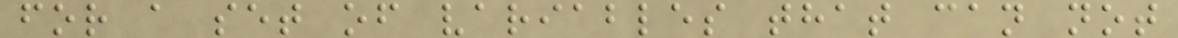for a set of variables that can not
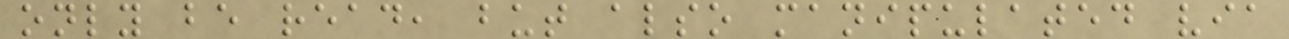only be read, but also manipulated via
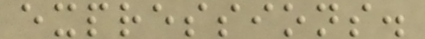expressions.
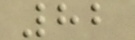82
